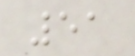51
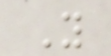Y
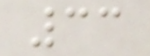33
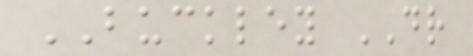BUCKLEY DR
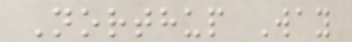Northup Way
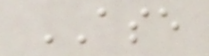ASE
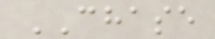CHASE
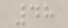48
